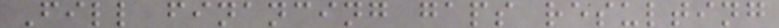Fill financing gaps resulting
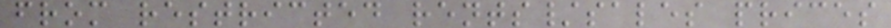from restricted rents/sales prices
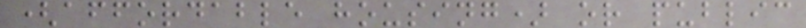(affordable housing) or public
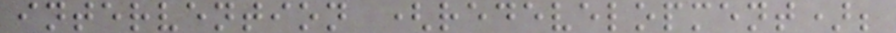intervention (redevelopment);
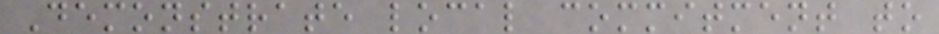Demonstrate local commitment to
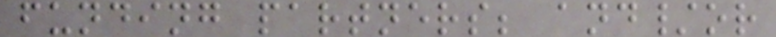funding partners; and/or
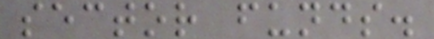sector funds.
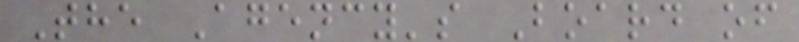The Agency's Board of
